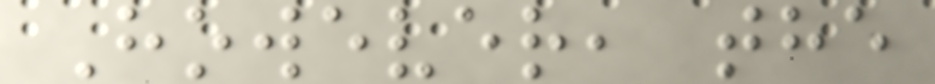However, the
